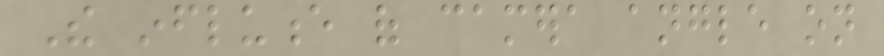The influence of camera angle on
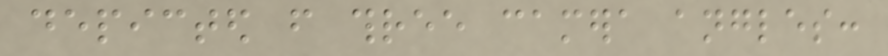depicted from three camera angles:
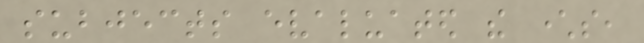subjects evaluated the characters,
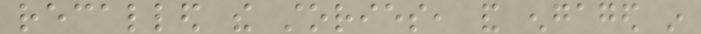recalled the stories, and engaged in
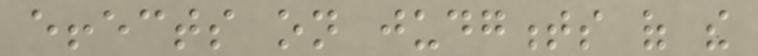effects on judgments of the
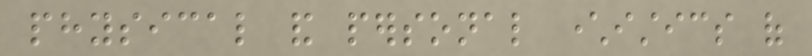physical and personal characteristics of
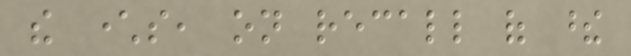the characters, on recall of these
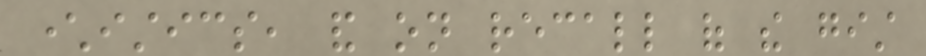characteristics, and on recall of the gist
